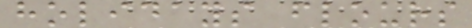holidays flours
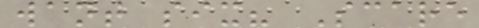want six? Scare
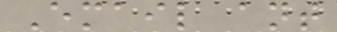Email ant
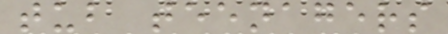tub teenagers
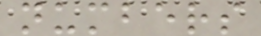numbers
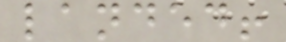landed!
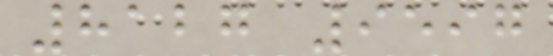8127 9597
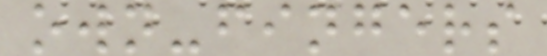own-fingers
